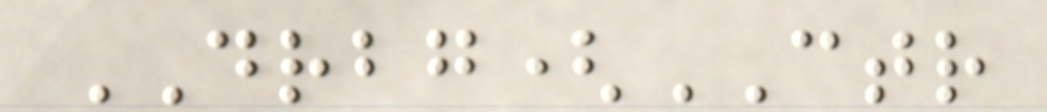DRBG(CTR
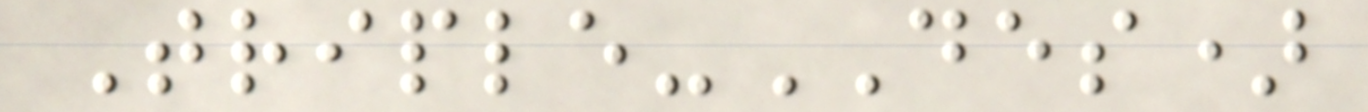Triple-DES)
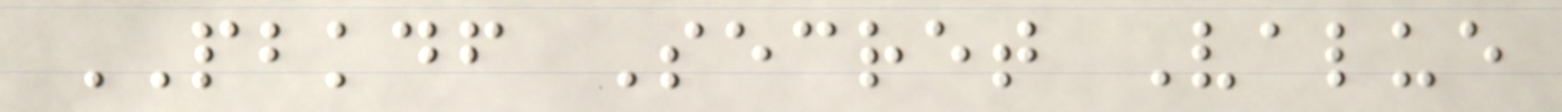PBKDF Secret Value
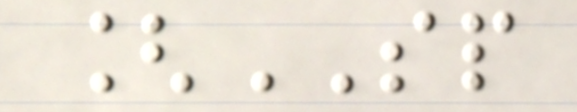[SP
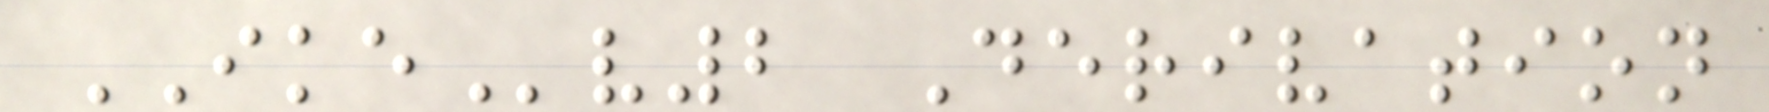IKEv2 Derivation
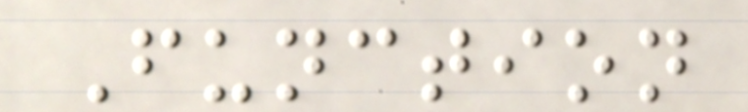Function
